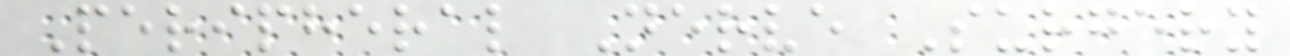Peripheral Nerve Surgery
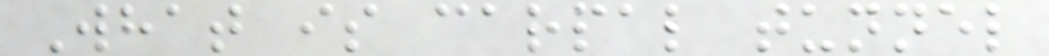What is carpal tunnel
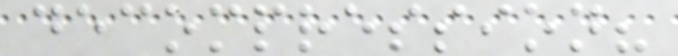decompression?
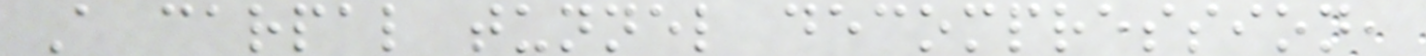A carpal tunnel decompression,
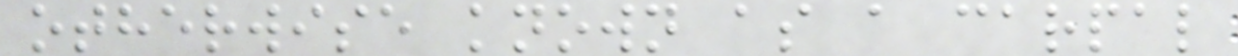otherwise known as a carpal
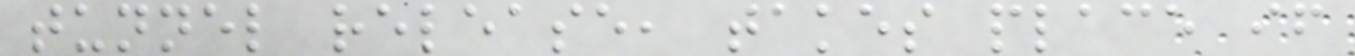tunnel release, takes place if
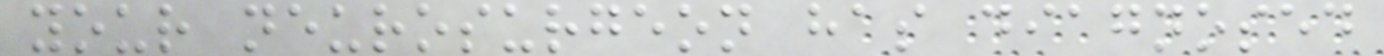your neurosurgeon has diagnosed
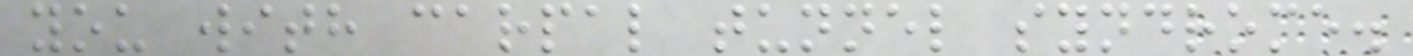you with carpal tunnel syndrome.
